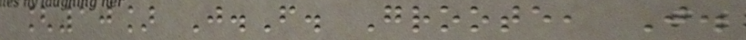[10] J.F. Groote, J.
